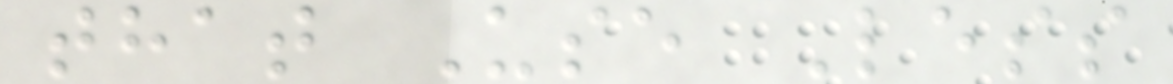that Use Less
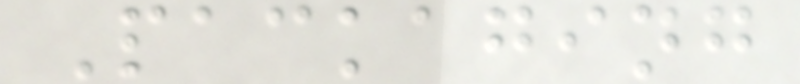Packaging
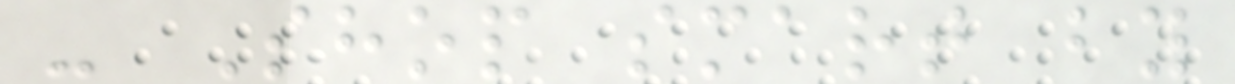- Shop smart by
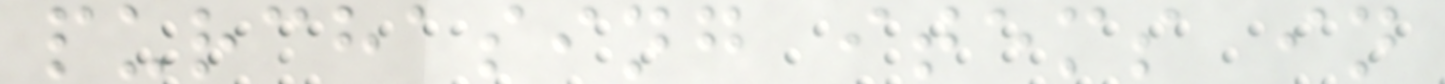purchasing items in
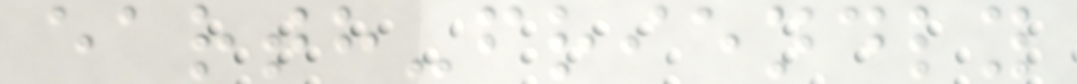earth-friendly
